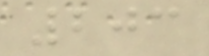203
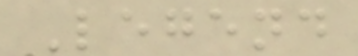Legend
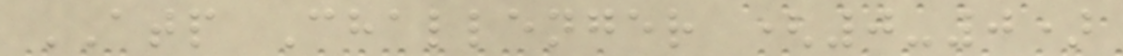ATP Challenger (0-0)
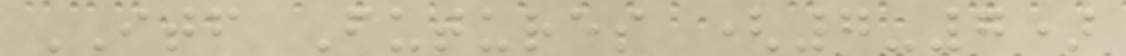ITF Futures (7-7)
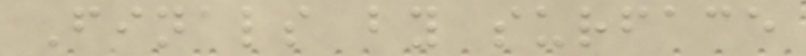Finals by surface
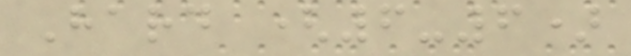Hard (6-6)
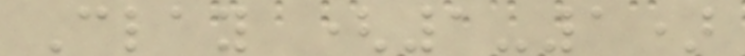Clay (1-1)
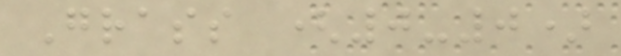Grass (0-0)
